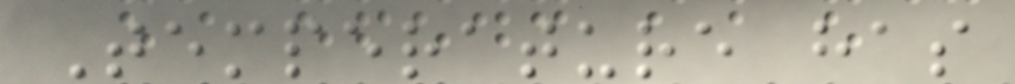Temperature has
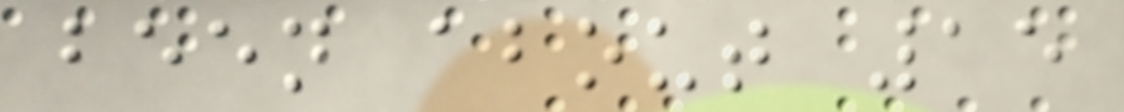been about 15
